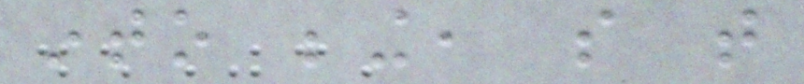into being, so that
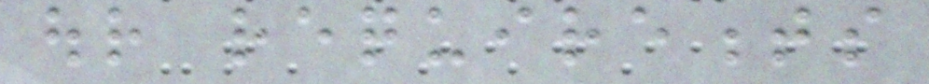our requirements
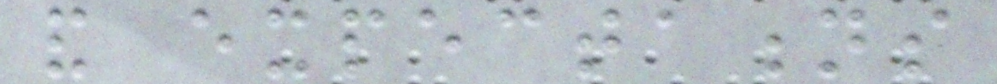and expectations
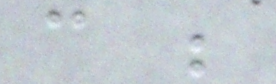can be
